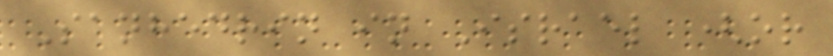Sanhedrin in Israel (or
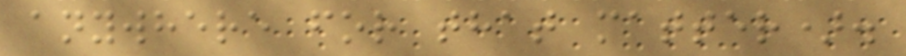anywhere for that matter).
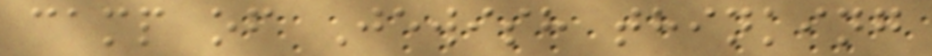camp of Jewish thinking
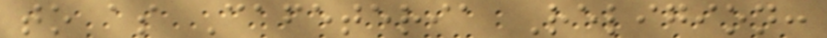to as Cafeteria Religion:
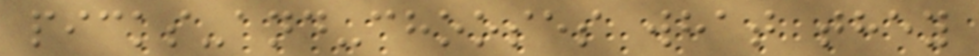picks-and-chooses what they
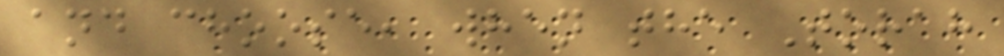and choose, when the Torah
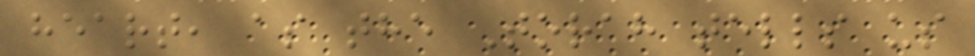heart, as the Torah tells us
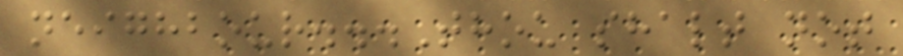neighbour...Thou shalt not
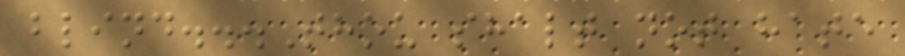blind...Thou shalt not hate
